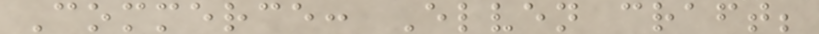Commerce: Elven craft;
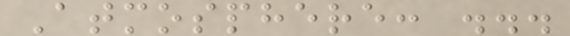Atmosphere: ...
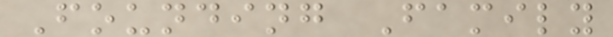Founding Family
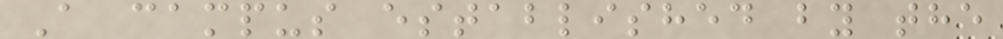A campus established by the
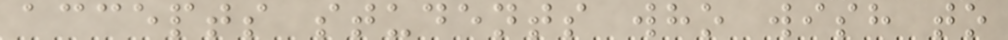accepts students who wish to
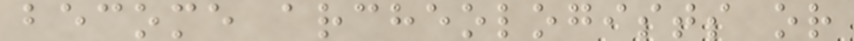become archeologists or
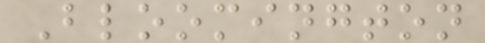Bloomington
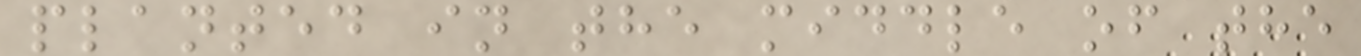planted in the middle of the
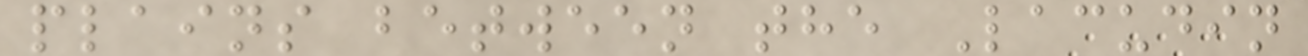plains between the Lacudin
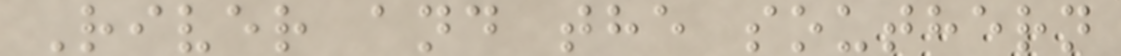River and the southern
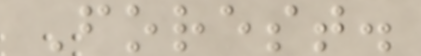Forest.
